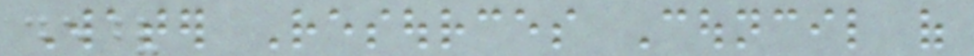Water Resources Council of
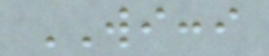WICCI
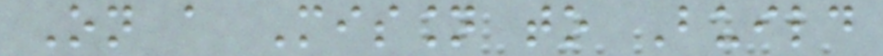On a Mission to Build
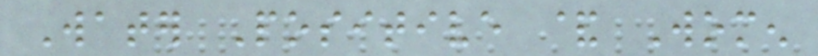Water Positive & Women
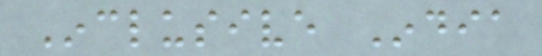Inclusive India
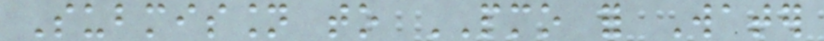Submission to PMO for Water
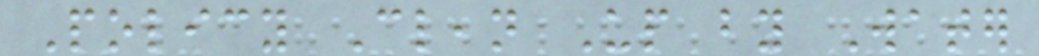Policy Clean Up by Water
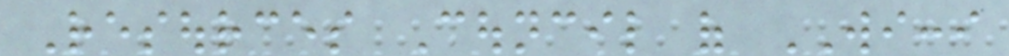Resources Council of WICCI
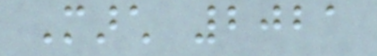March 2021
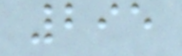295
